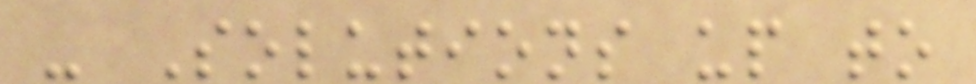- Solutions up to
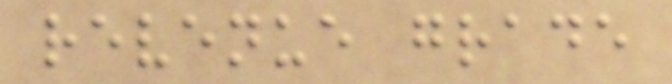revenue grade
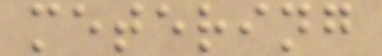metering
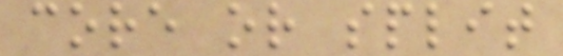core or split
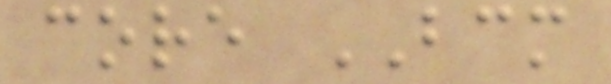core BCM
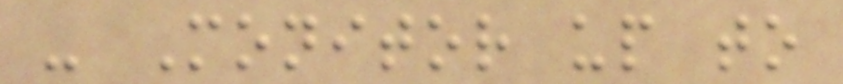- Monitor up to
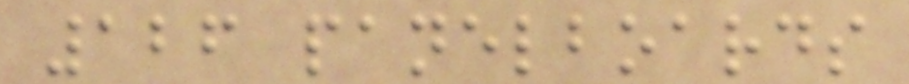126 panelboards
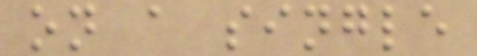on a single
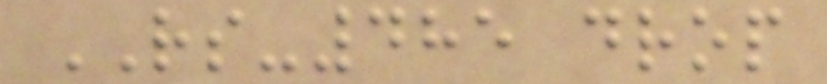RS-485 drop
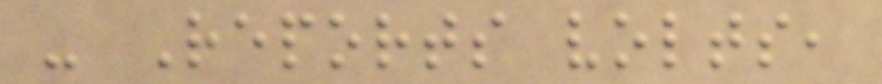- Reports volts,
